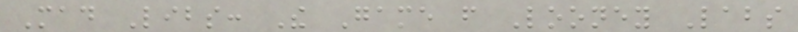Mad Libs: The Game from Looney Labs
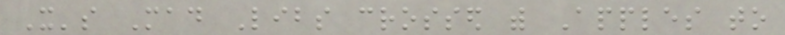It's Mad Libs crossed with Apples to
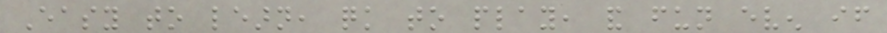Easy to learn, quick to play, and fun even if
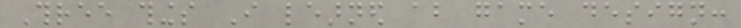Three things I learned about game design:
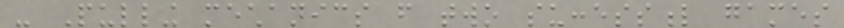- Pulling mechanics from two successful games
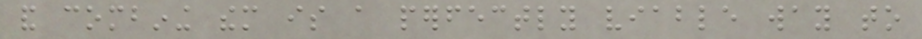and combining them is a perfectly viable way to
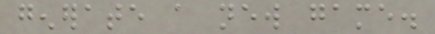generate a new game.
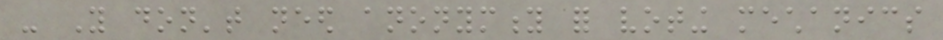- You don't need anonymity for voting mechanics
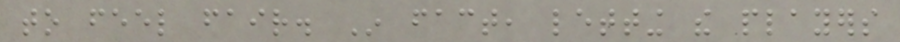to feel fair. In fact, letting the players
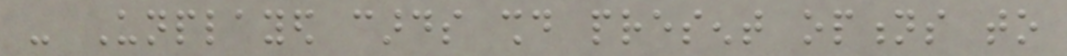- Unplayed cards should present options to
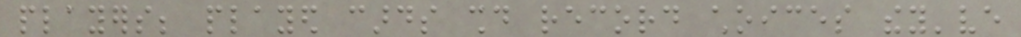players; played cards should record choices they've
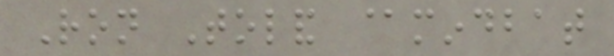Ron Toland @mindbat
